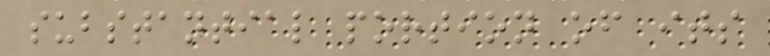substantial portion of its
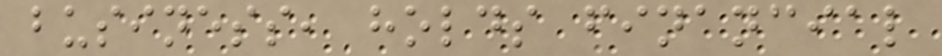business, holds financial
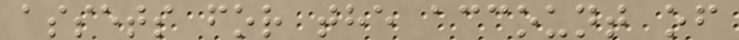assets for the account of
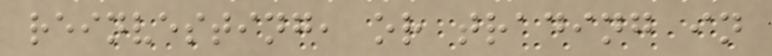reinvesting, or trading in
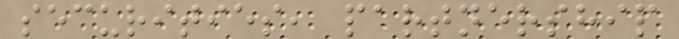securities, partnership
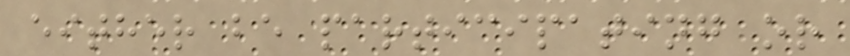either be participating or
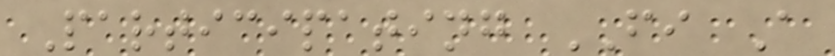Participating FI A
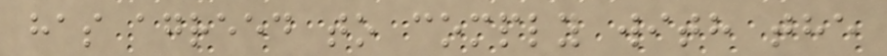has agreed to comply with the
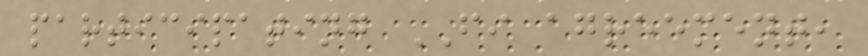participating FI agreement,
